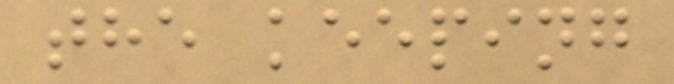the keeping
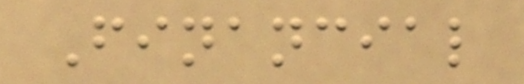Financial
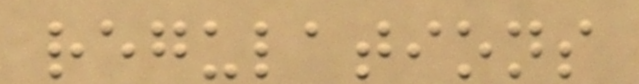regulations
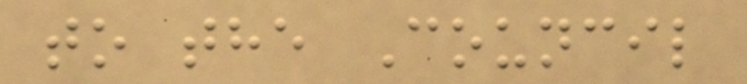to the Council
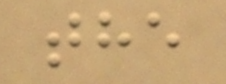the
